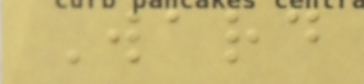Ward
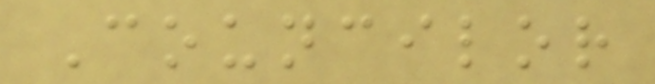Councilor
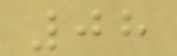08
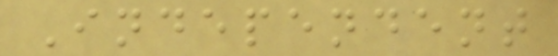Independent
